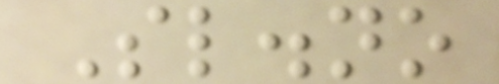Sl.no
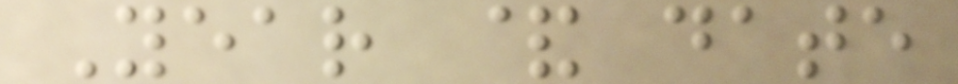Year & date
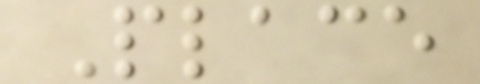Place
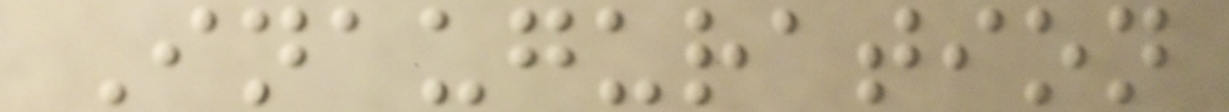Inauguration
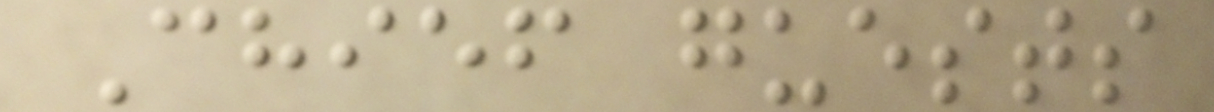Chief guests
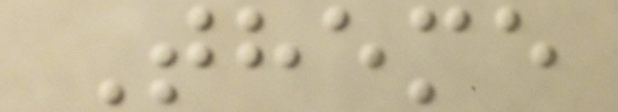Theme
